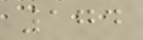174
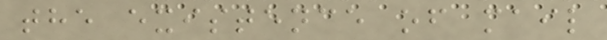the existence of mail
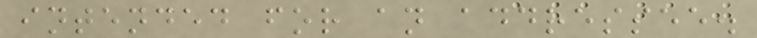intended for an addressee.
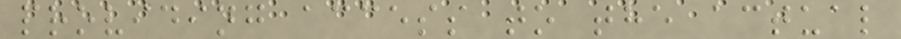providing access to the actual
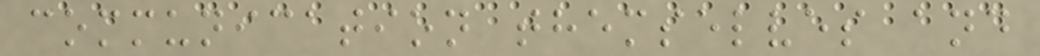communication themselves and
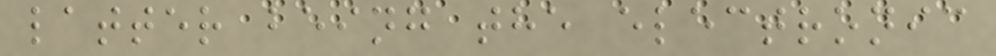latter being the electronic
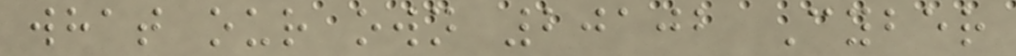what our own 20102 Cyber
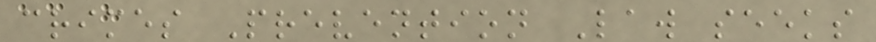crimes Prevention Law seeks
